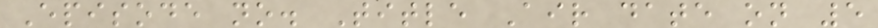Episode no. Title Air date on 5
